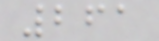261
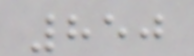850
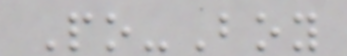Po-Boy
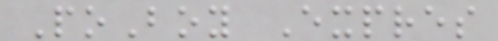PoBoy Expres
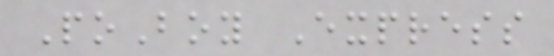PoBoy Express
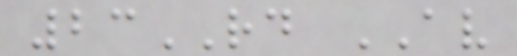23RD AV
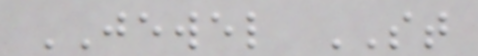JEWEL ST
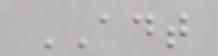ADT
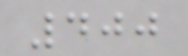400
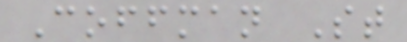Coffman St
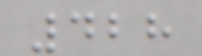428
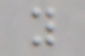y
